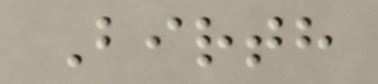Birth
